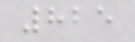825
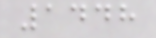1448
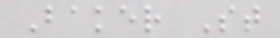Baker St
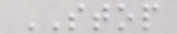STOP
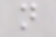n
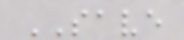SAVE
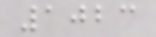1023
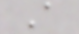A
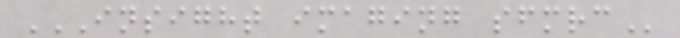INSIGHT IMAGING SFMRC
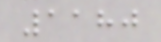1180
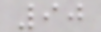90
